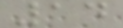14
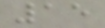15
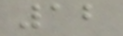12
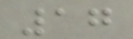17
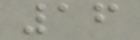16
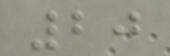20
